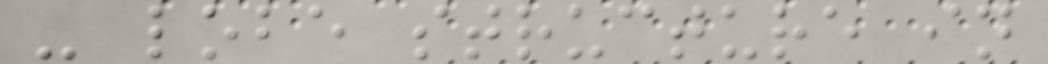- lobe structure in
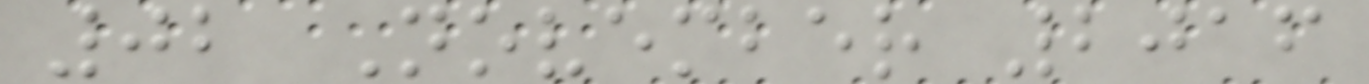02 November 2016
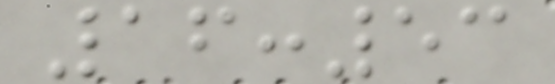16:53
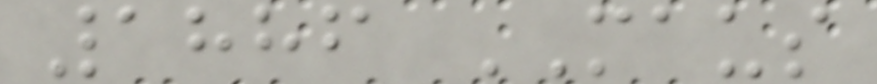1886 MAUS
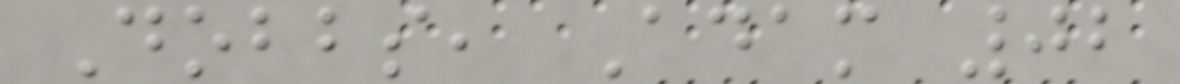Dobbs, Adam 02
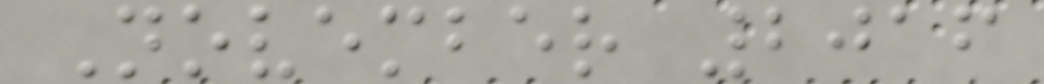November 2016
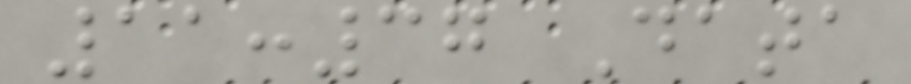11:37 Data
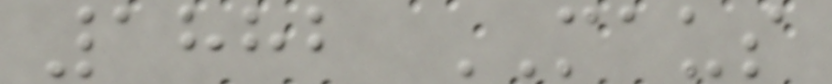1882 MAUS
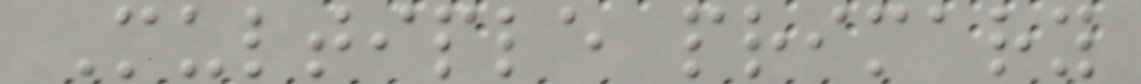Multiple primary
